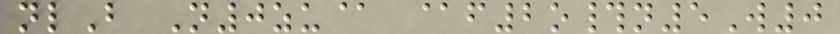nlB N0zu@ @f2o#n5W0
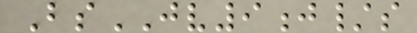BsJV9j/s
